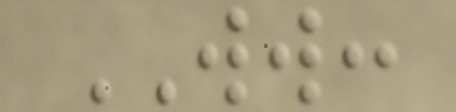WW:
